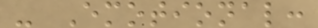- Emotional:
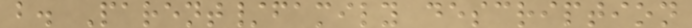b. Parent/family description
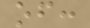of:
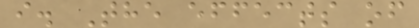i. The effects of
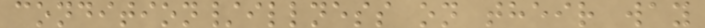condition/illness on their way
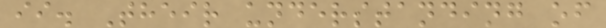ii. Their understanding of
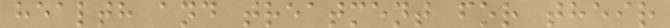health and treatment for their
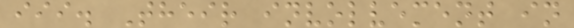iii. Their involvement in
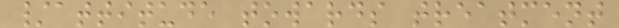/attitude towards treatment
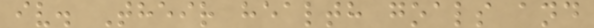iv. Their health goals and
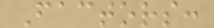Factors:
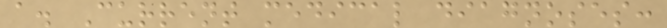a. Current medical diagnoses:
